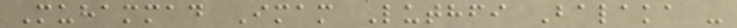Muhammad Imam Luthfi Balaka -
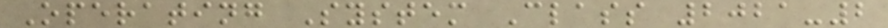Operating System Class 2021-2
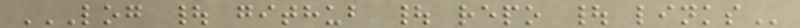LOG | GITHUB | REPO | LINKS
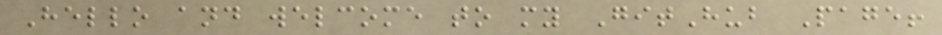Hello and welcome to my GitHub Page!
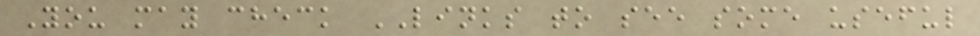You may check LINKS to see some useful
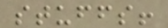stuffs!
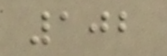102
